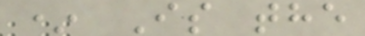* Is the
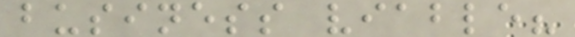business viable?
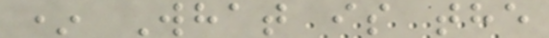* What is the
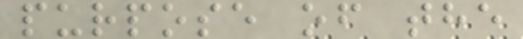purpose of the
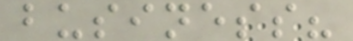business?
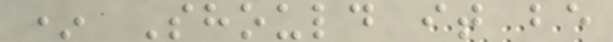* Should it be
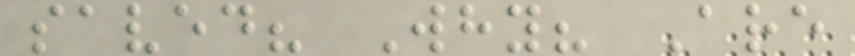saved? Why? Are
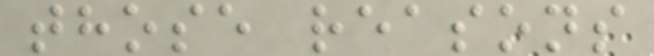those reasons
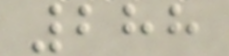288
